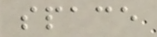space
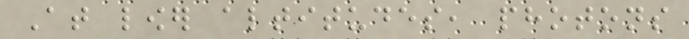At lower altitudes, photons
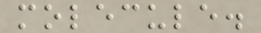molecule.
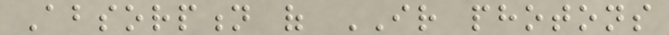Absorption of IR photons
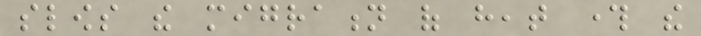slows the migration of heat through the
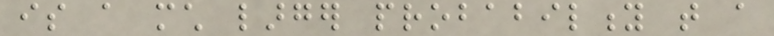is a much larger probability that a
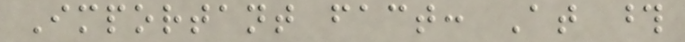Important fact: At those
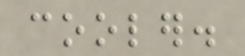cooler.
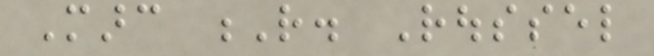Marc R. Roussel
